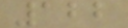122
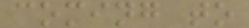coming to
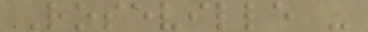Roseville -
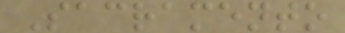Sacramento
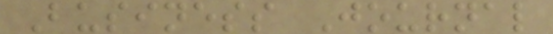Business Journal
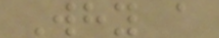Why a
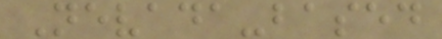Nevada-based
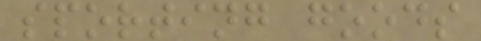sporting goods
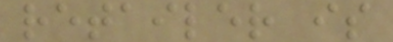retailer is
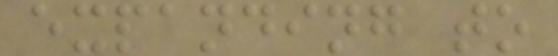expanding to
